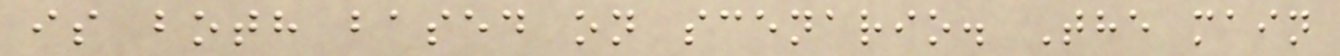is both based on scenario. The main
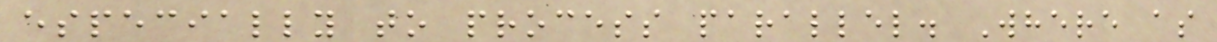especially to process parallel. Where as
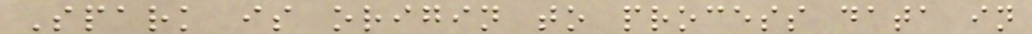Spark is origin to process data in
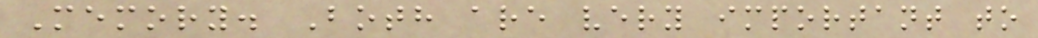Memory. Both are very important to
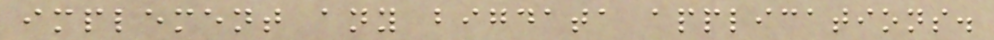implement any bigdata applications.
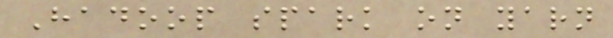Hadoop spark on yarn
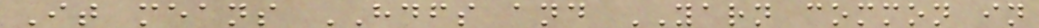It means HDFS and YARN common in
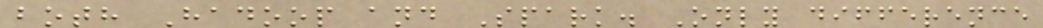both Hadoop and Spark. Only difference
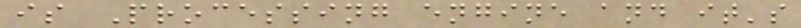is Processing engine and it's
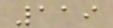119
